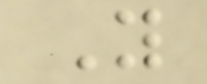Y
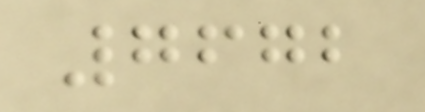7672
